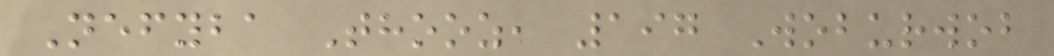Nefyba Thooz, 197 Woburwob
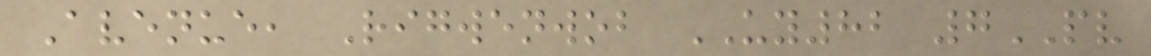Avenue, Rigwenwob UY82 7PV
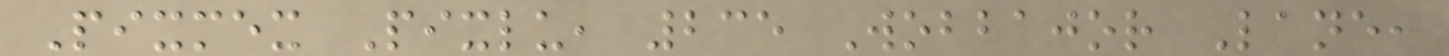Pixmex Pixlu, 235 Wobbajor Lane,
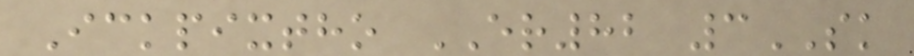Ickpixtho ER82 3SK
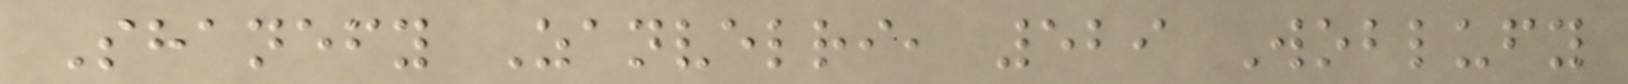Shanefy Zanvelri, 529 Woblufy
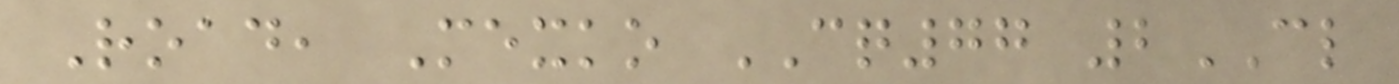Road, Mexko CQ77 2CL
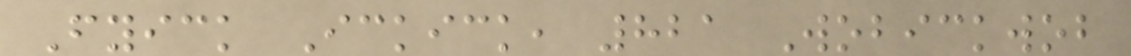Fyick Ickick, 821 Wobickwob
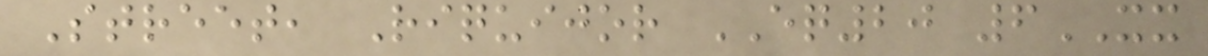Street, Riquijor EQ20 6XX
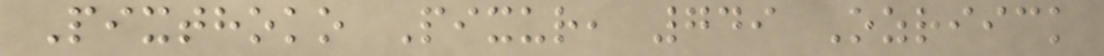Pixthoko Pixur, 749 Ozriick
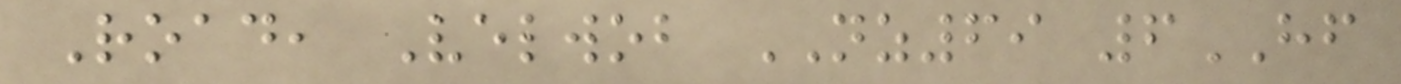Road, Velwob NZ69 6HF
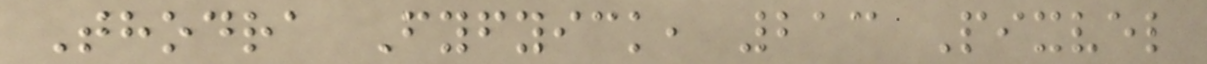Thodra Fyfyick, 213 Pixvel
